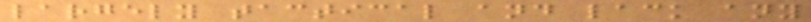largely tactical and lack any
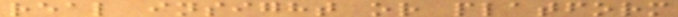real insight or platform
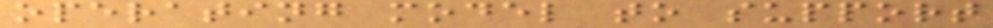operating model to support
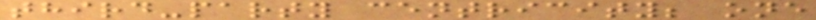third-party centricity; one
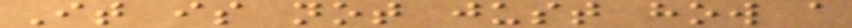It is not just how a
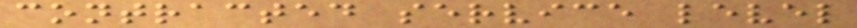contracted service level
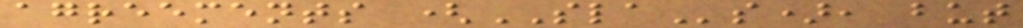agreements (SLAs), but
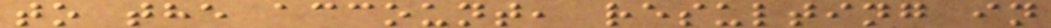to the account, resulting in
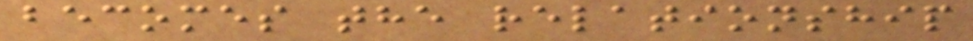becomes the relationship
